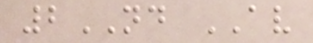2ND AV
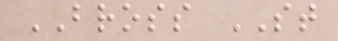BROSS ST
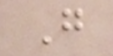G
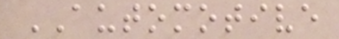AUTOMOTIVE
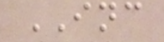INC
